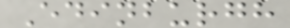Edinburgh
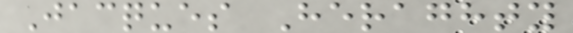Jacques Heraghty
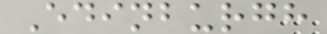Edinburgh
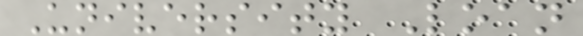University Loan
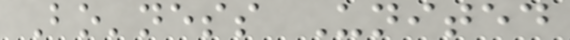Bo'ness United
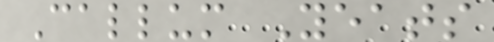Callum Yeats
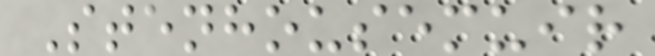Stenhousemuir
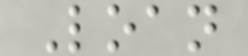Loan
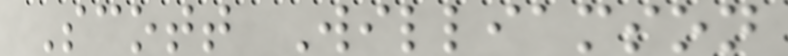Scott Williamson
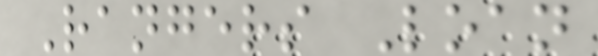Rangers Loan
